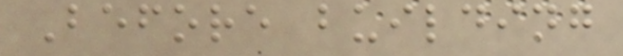Before building
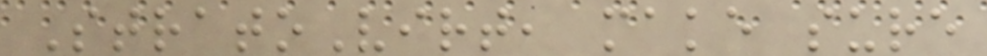StratoVirt, make sure
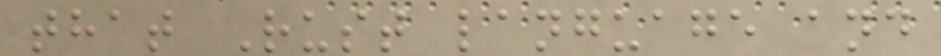that Rust language and
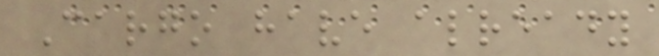Cargo have already
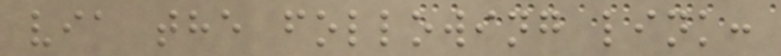via the following link:
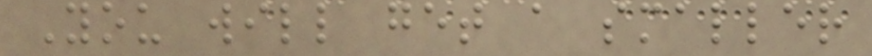You will get a smaller
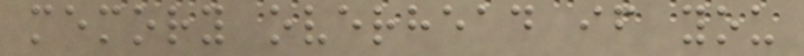memory overhead if you
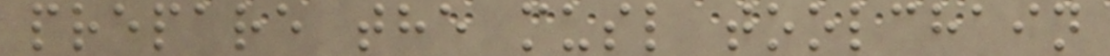prepare the musl toolchain
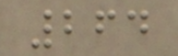264
